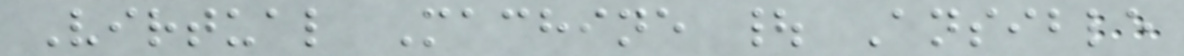Virtual Machine | Ansible
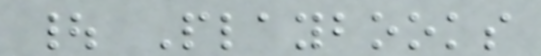| Playbooks
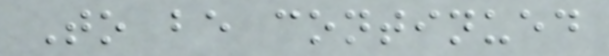To be continued
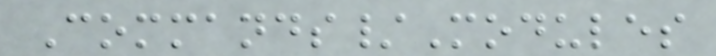Commands/Modules
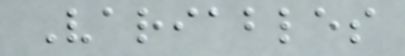Variables
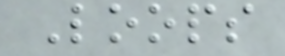Loops
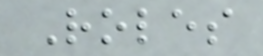Roles
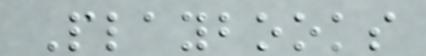Playbooks
